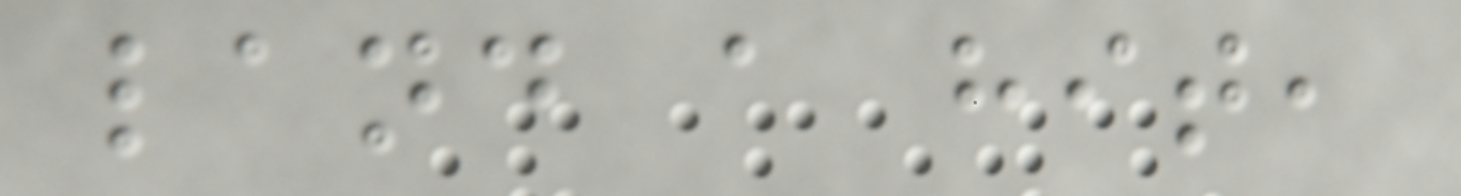land a hit,
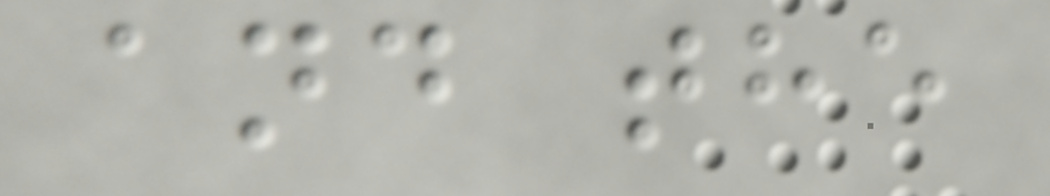and the
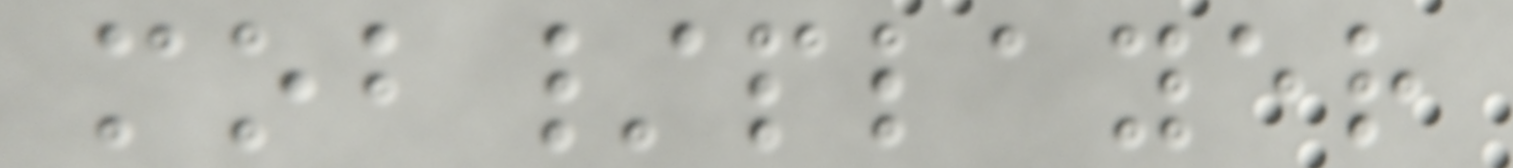mob/player
